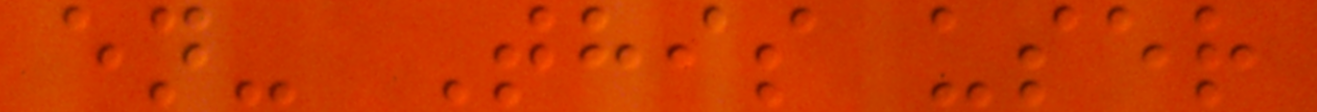en- This user
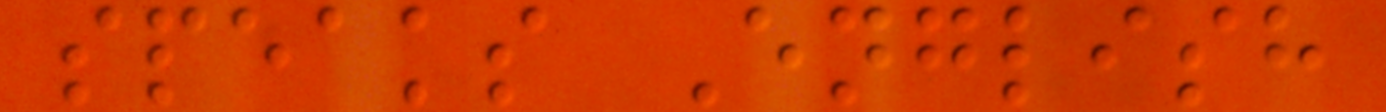speaks English
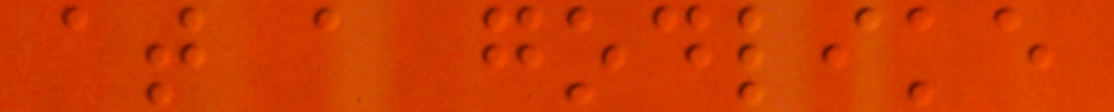at a godlike
